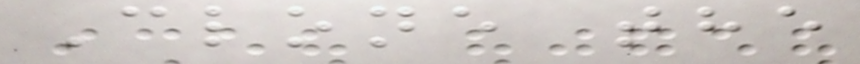Clone the
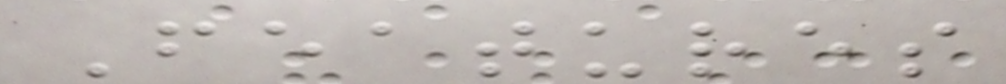Features
